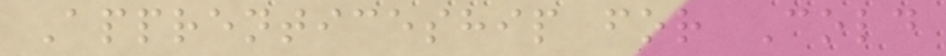Apprenticeship for Cold
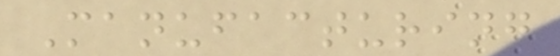Manufacturing
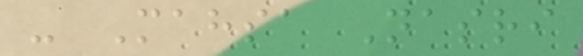- Mahsa Nasri
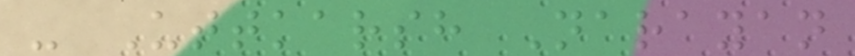- Uttkarsh Narayan
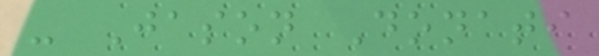- Jason Donati
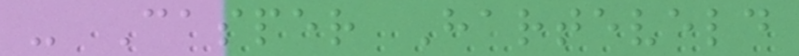- Casper Harteveld
